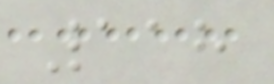118
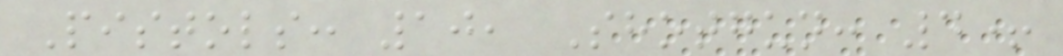Pistols: 10, Shotgun: 4+
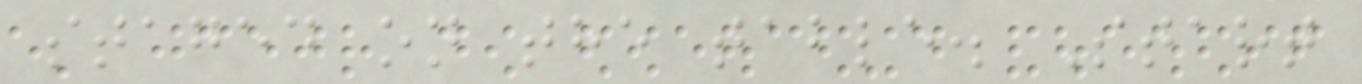staged on the table. Start
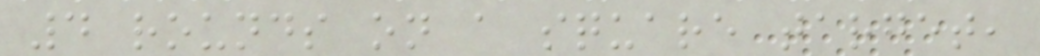4 rounds on a square target,
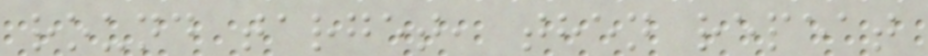round target, then repeat
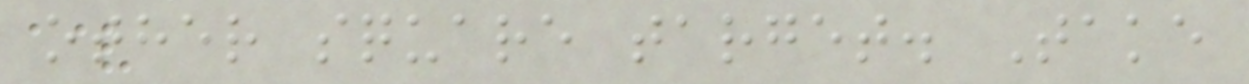other square target. Take
